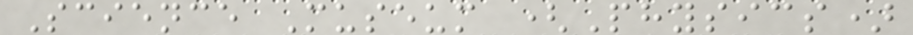Science Museum (Physics)
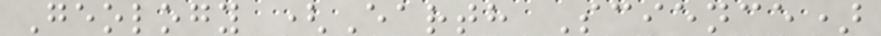Geology (Earth Science)
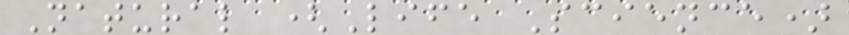Natural (Life Science)
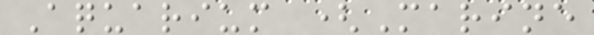Aquarium (Marine
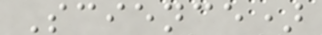Science)
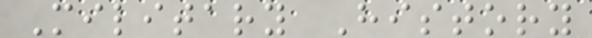Military History
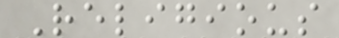Religious
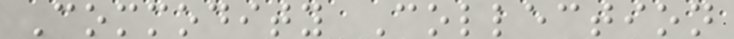Commodity Collection
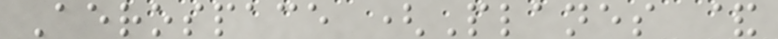Aerospace (Planes &
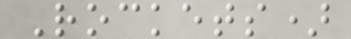Rockets)
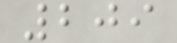209
